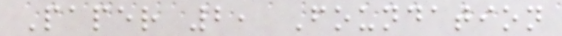Paper 2, Foundation
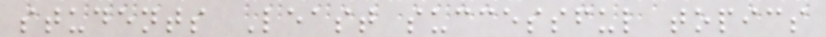students Least successful topics
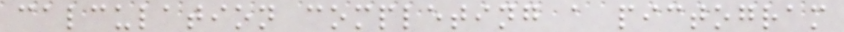calculation completing a pictogram
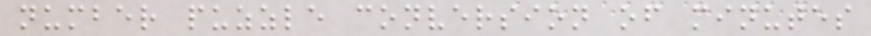number puzzle conversion of minutes
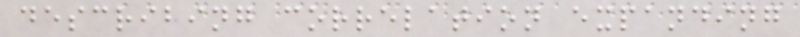describing correlation expanding
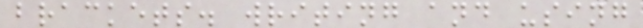brackets. writing and using
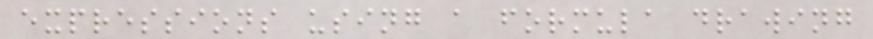expressions using a formula drawing
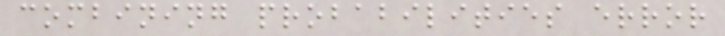combining probabilities error
